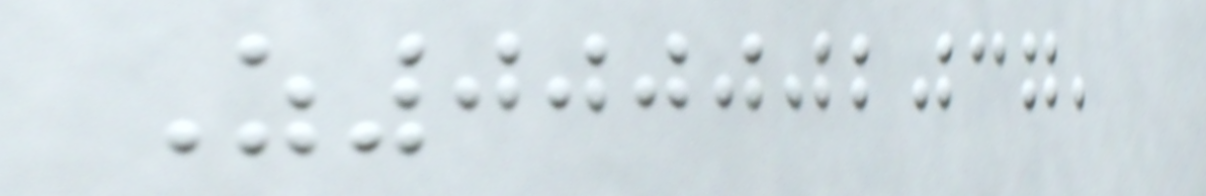Z000002037,
